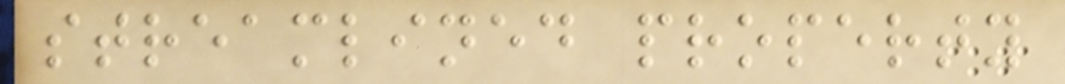streamlined property
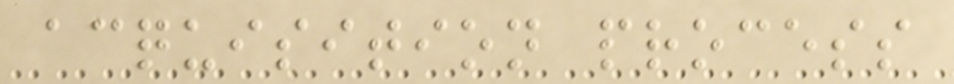acquisition process
